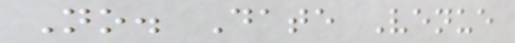No. Date Venue
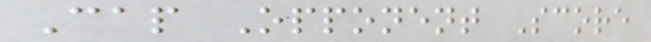Cap Opponent Score
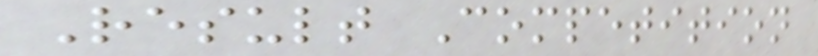Result Competition
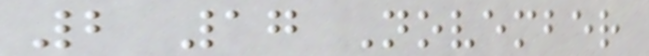2 17 November
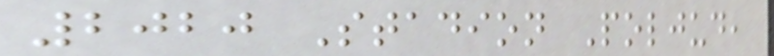2020 Stadion Poljud,
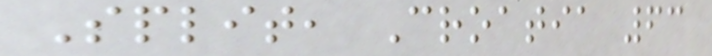Split, Croatia 63
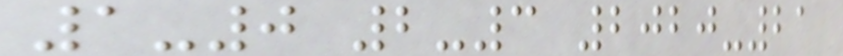1-0 2-3 2020-21
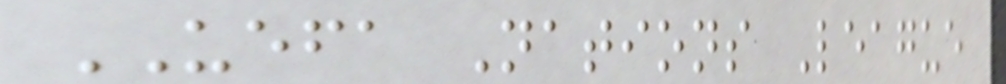UEFA Nations League
